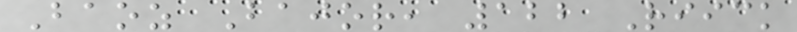Baoz Bajor, 122 Riick
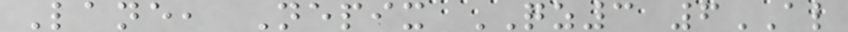Lane, Nepix QZ3 6AL
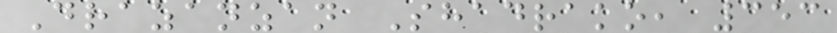Drazanzan Shadrako, 353
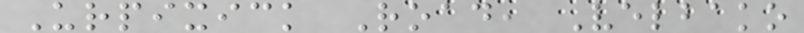Urpixick Road, Velbako
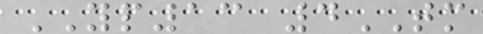YP13 4TM
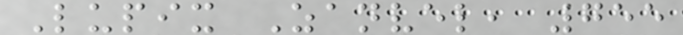Lupix Zanvel, 755
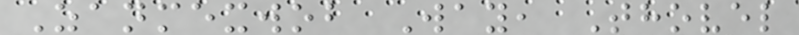Zanmexwob Way, Thovel
